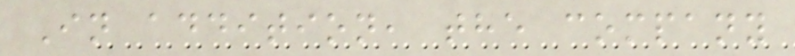In addition, the company
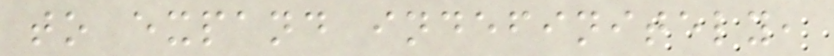to expand indefinitely,
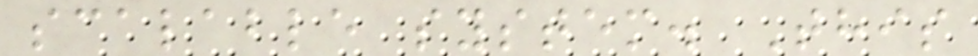scalable system. This
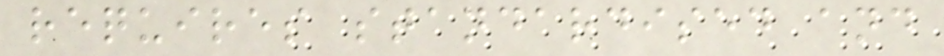requires standardised and
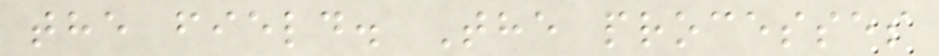the field. The processes
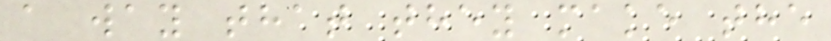a way that they make the
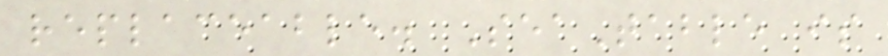replaceable. SeaTable is
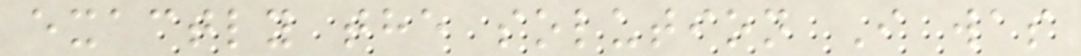exactly the solution I was
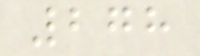278
